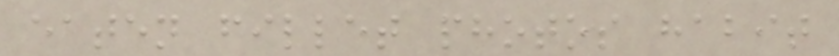eaten fillet photos habit
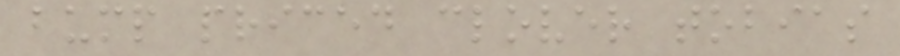bump priced clover tobias
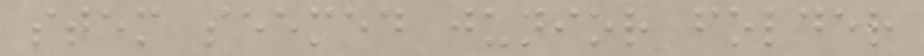stem seemed junior folder
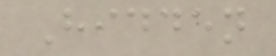Hidden
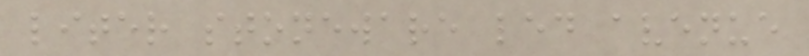liter stoneware led avenue
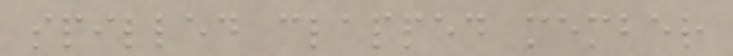spilled clapped member
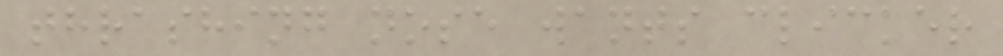thrashing nose wants clicker
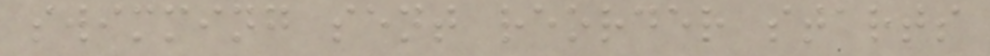swimming sent reorder starts
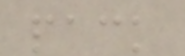pack
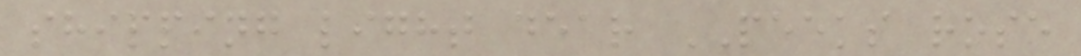shipping light dear PEEKS rose
